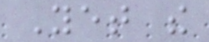Yet the
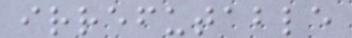irrefutable
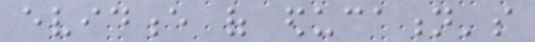evidence of education's
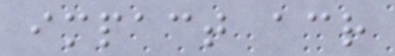impact across
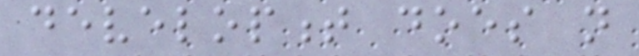development does not
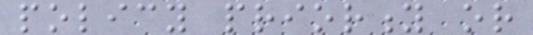policy priority or
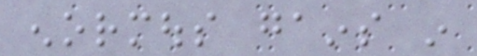enormous gains in
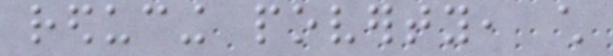reducing poverty, child
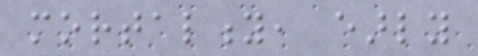mortality, early
